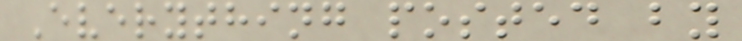Everything posted by
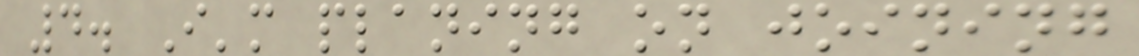4. I'm planing on joining
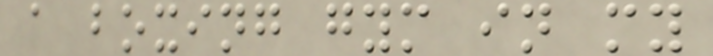a boxing gym in my
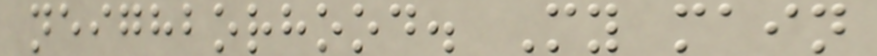neighborhood. My main
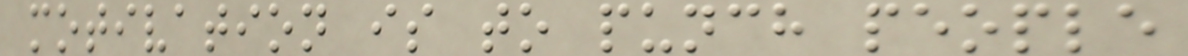motivation is to punch people
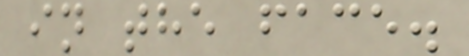in the face.
